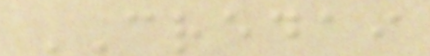CREDAI
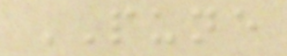PUNE
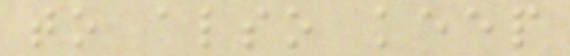to also keep
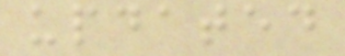updated
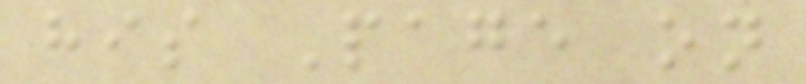his Page on
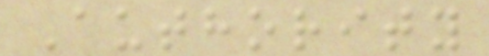Authority
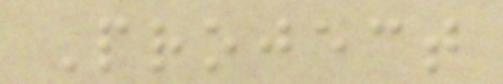Project
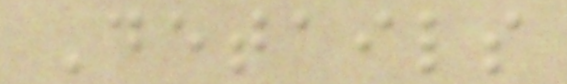Details
